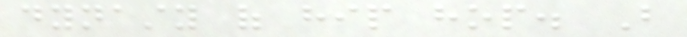dynasty of hip hop. But
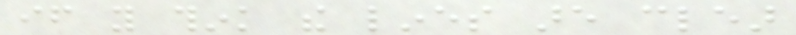if you think the lines are clear
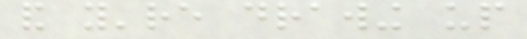and you're drawing up
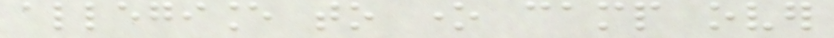allegiance to one camp over
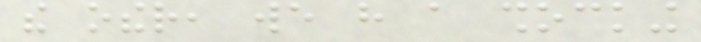the other, we have a shocking
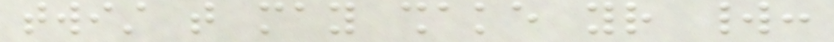twist that may shake your world:
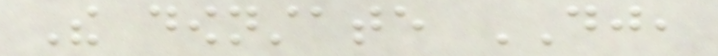The downstate DJ,
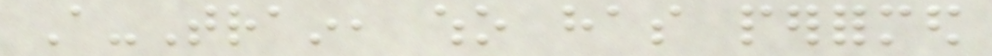A-Train, who has performed
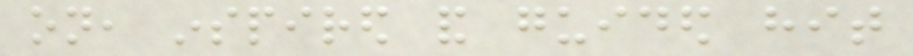on, inspired and guided hit
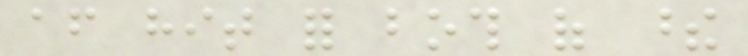after hit for both of these
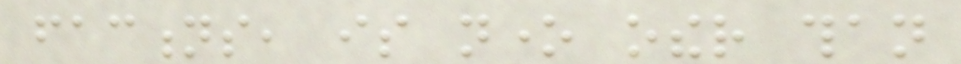factions, is none other than
